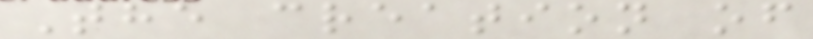The creation of
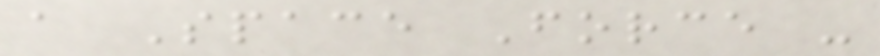a Space Force -
